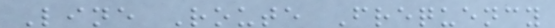Line Route Frequency
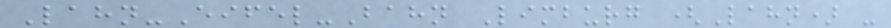Lahn-Eifel-Bahn Limburg (Lahn) -
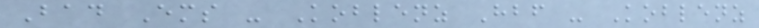Bad Ems - Koblenz Hbf - Koblenz
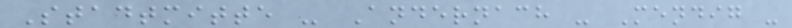Stadtmitte - Andernach - Mendig -
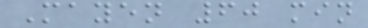Mayen 60 min
